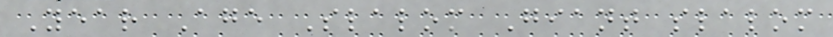Year Age Slalom Giant slalom
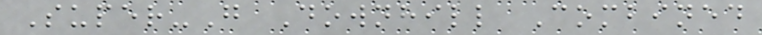Super-G Downhill Combined
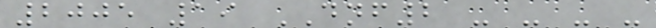2005 19 DNF2 - - - -
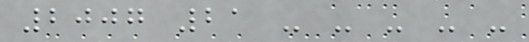2007 21 - - - - -
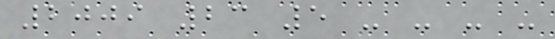2009 23 5 - - - -
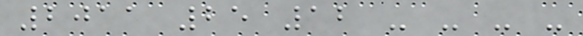2011 25 12 - - - -
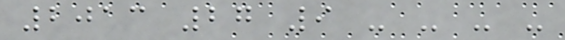2013 27 9 - - - -
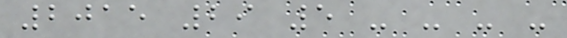2015 29 5 - - - -
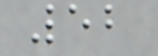52
